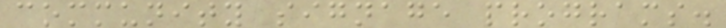community signage programs.
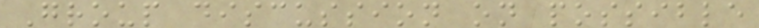Group discussion on possible
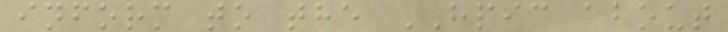inform to the HPIC about
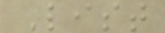List
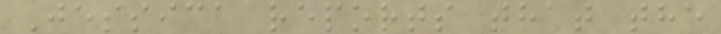Jessica reports that the
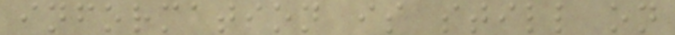information is still on
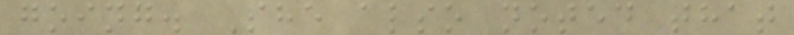going. She also noted that
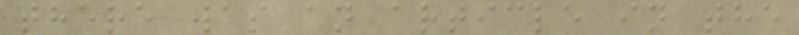there was an article in the
